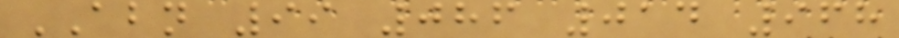ABN 99 086 014 968
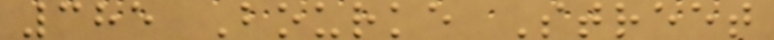385 Bourke Street
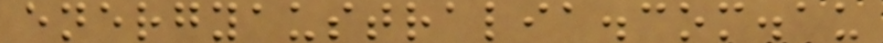energyaustralia.com.au
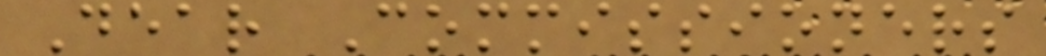Dear Commissioners
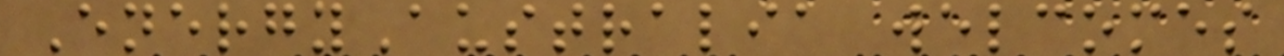EnergyAustralia welcomes
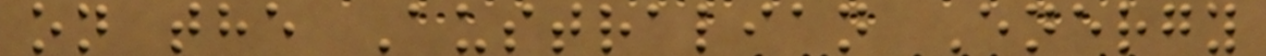on the Australian Energy
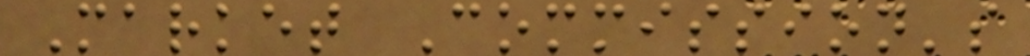Market Commission's
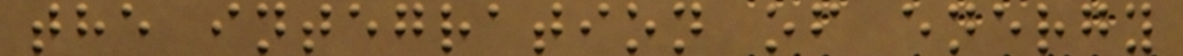the integration of energy
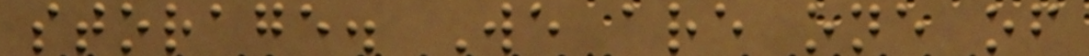storage. We are one of
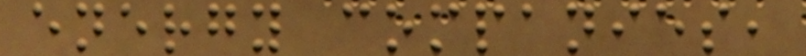energy companies,
